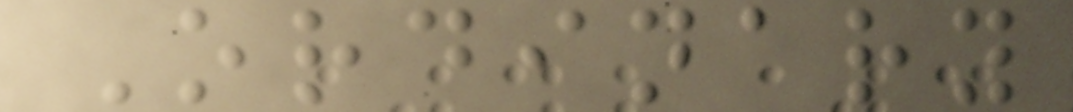Ordinary
